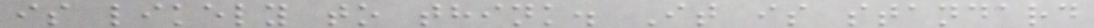is likely to think. It is standard
